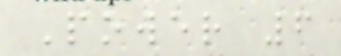Power 6
